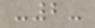-2-
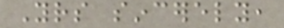Yours sincerely,
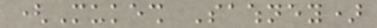(Mukesh Sawhney)
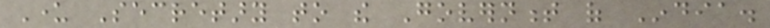Under Secretary to the Government of India.
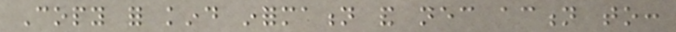Copy for kind information and necessary action to:
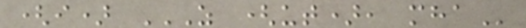(i) AS (UT), MHA
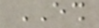ESH
